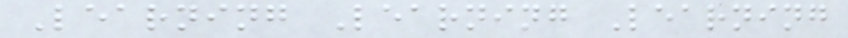Learning Learning Learning
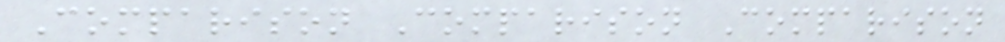Comparison Comparison Comparison
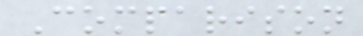Comparison
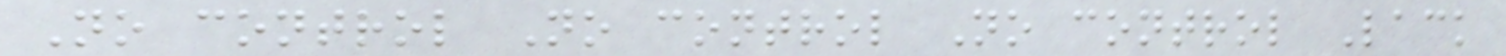No control No control No control Lack
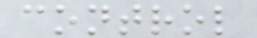control
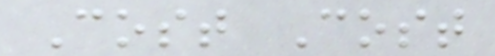Cost Cost
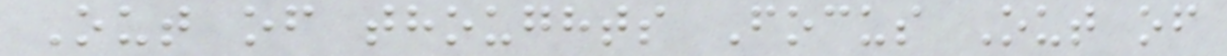Out of thoughts Focus Out of
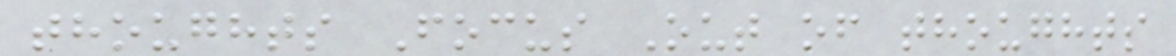thoughts Focus Out of thoughts
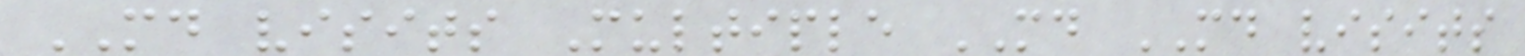MD visits Multiple MD MD visits
